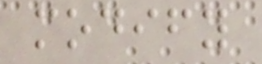modify
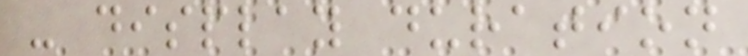- display duration
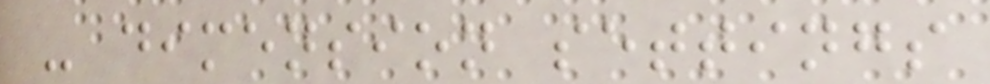- dimension settings
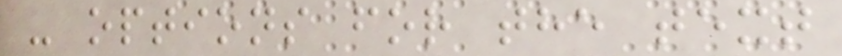- options for the text
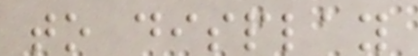to display
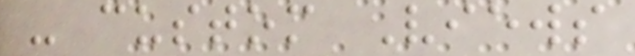- custom Views
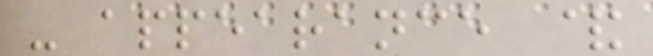- appearance &
